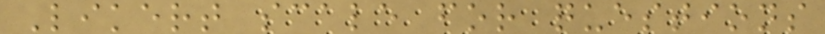Likert scale for questions
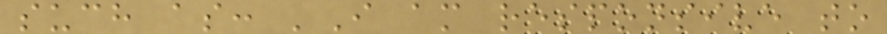such as: 'I am responsive to
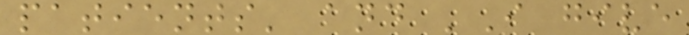patients' and 'I give
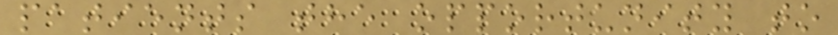patients the opportunity to
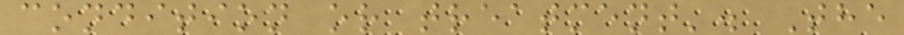condition or treatment'. The
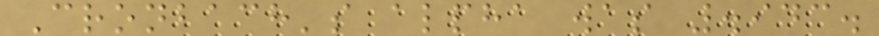Cronbach's alpha was .943.
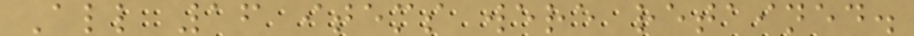All 16 items were retained.
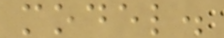model.
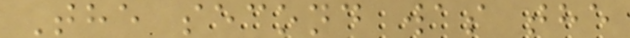The second was the
